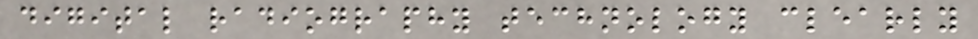digital radiography technology clearly
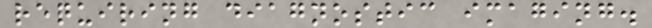requiring diagnostic imaging.
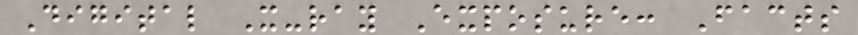Digital X-ray Exposure: Facts
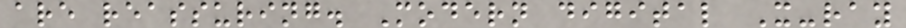are reassuring. Modern digital X-ray
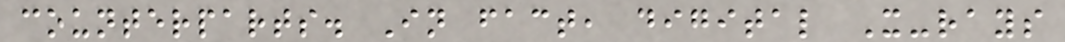counterparts. In fact, digital X-rays
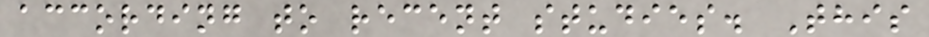according to recent studies. This
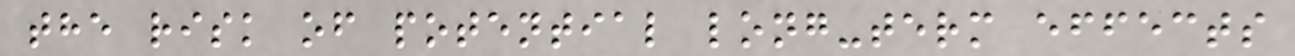the risk of potential long-term effects
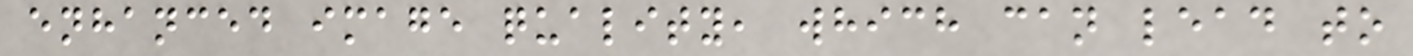enhanced image quality, which can lead to
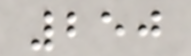250
